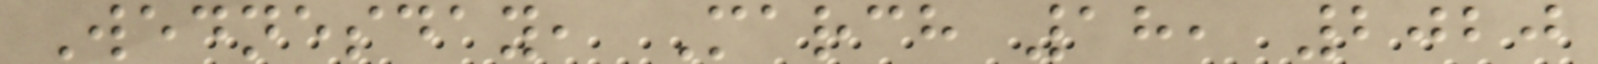Wednesday, March 18, 2020
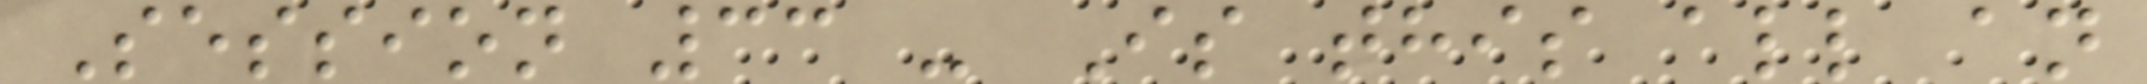Session 33 - Is this all an
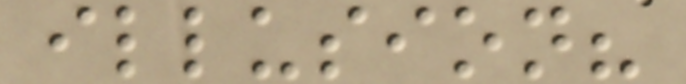illusion?
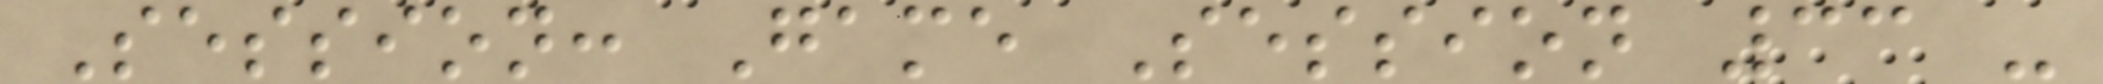Session: Game Session 33 -
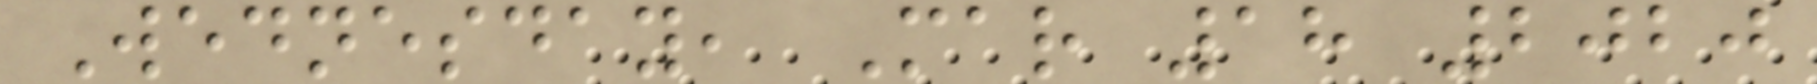Wednesday, Mar 18 2020
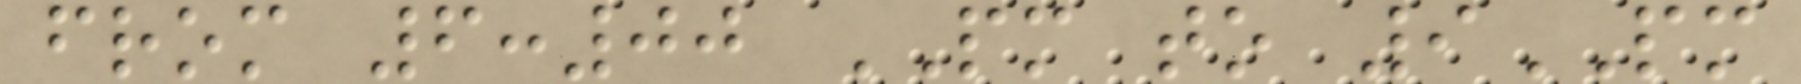from 6:00 PM to 9PM
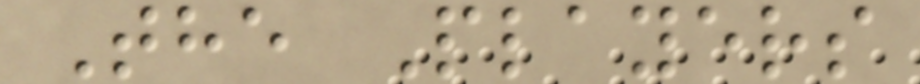The Players
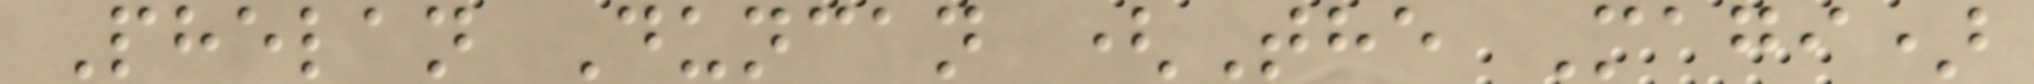Phelan Duncan (The Magi)
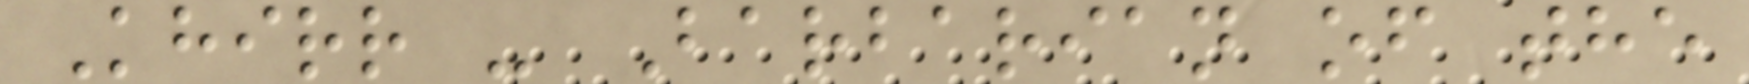Khirr - Barbarian of the
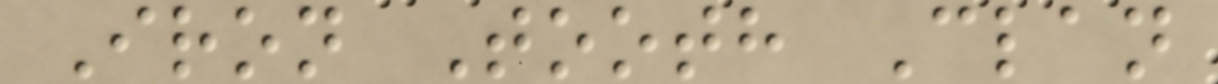Iron Tooth Clan
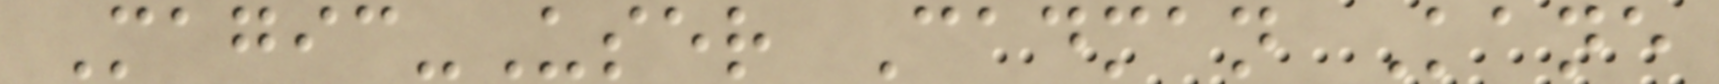Magic-User Cadman Kane
